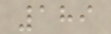189
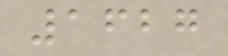1627
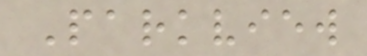Parkview
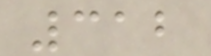312
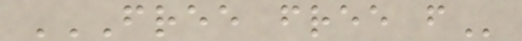FREE FREE F
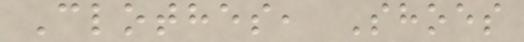Clothes, Shoes
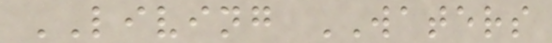LIVING WATERS
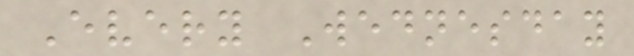Every Wednesday
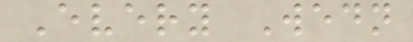Every Wedn
